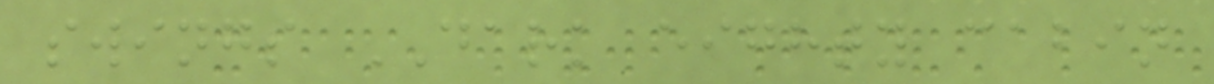swings DARK eighty cabin
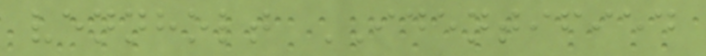vennholt IDENTIFIED
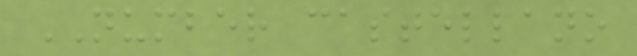NUMBER castellano
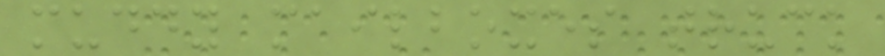muddy mailboxes truck
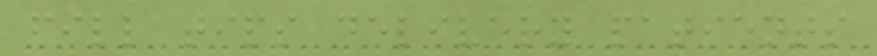fill tips delivery patients
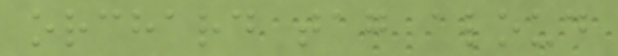orchard tag aloud
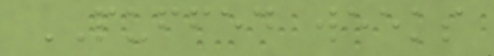PUFFED weeks
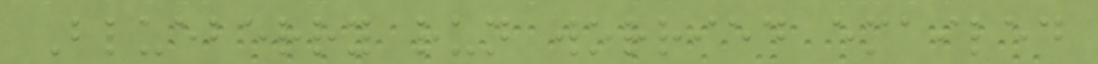Blueberry run worried emailed
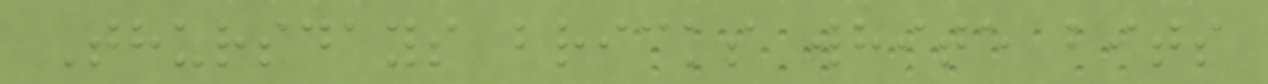Thursdays bricks white bits
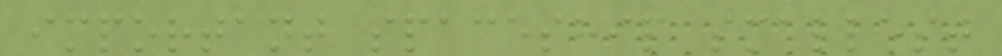important spaceship smallest
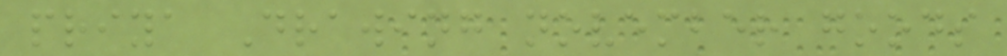priya Drawing november goods
